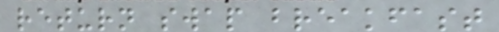return swap breakfast
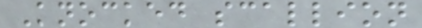Knocked scallion
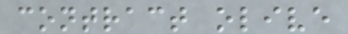contract olive
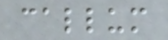callum
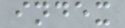index
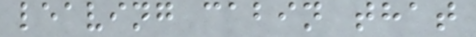leaving cabin that
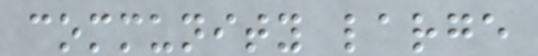community large
